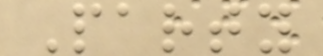Party
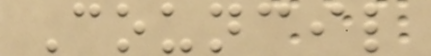Council
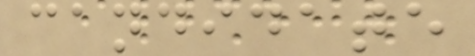candidate
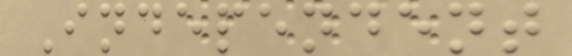Independent
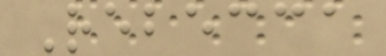Rebecca
